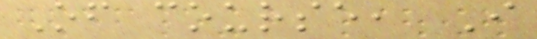Of course, I
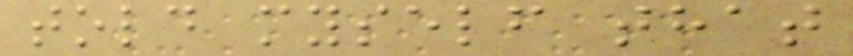told myself that
